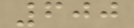600
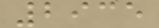2935
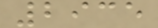2935
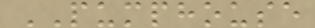PUMPHOUSE
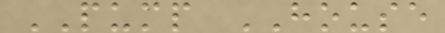PUMP HOUSE
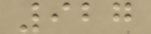927
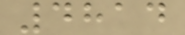4814
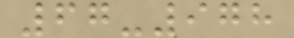67-978
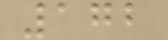172
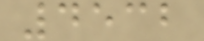4532
